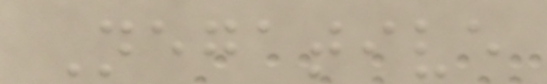Negative
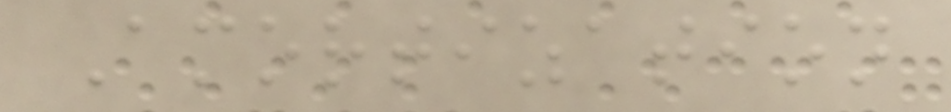Amortization
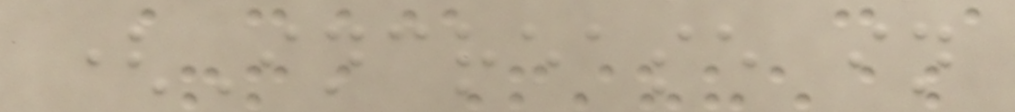(Increase in
